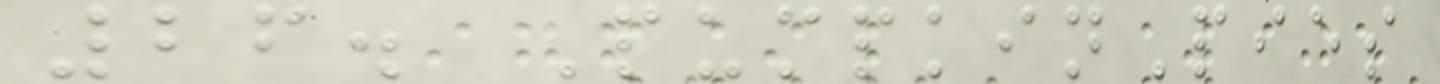26. PumpkinPies
